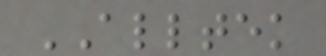ALLTEK
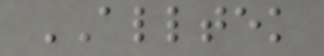ALLTEK
